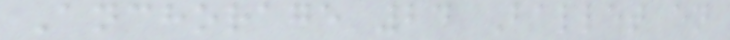Anchorage 24 Ballet en
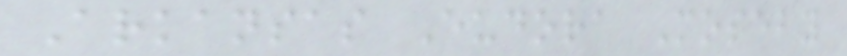Arkansas Eudora Moseby
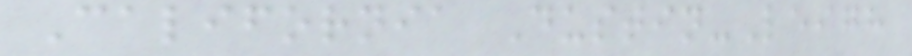California Dustin-Leigh
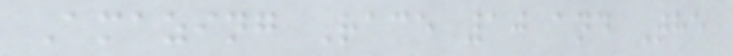Amazing Race 10 and The
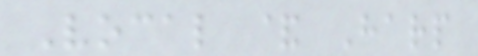Vocal & Harp
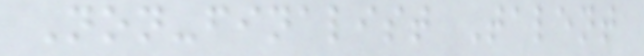Non-finalist Talent
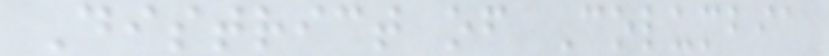District of Columbia
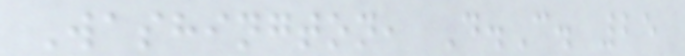Washington, D.C. 25
